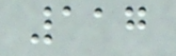117
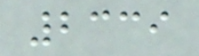2339
